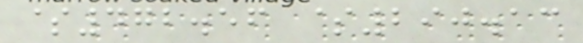$472.56 $290.13
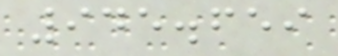945.659
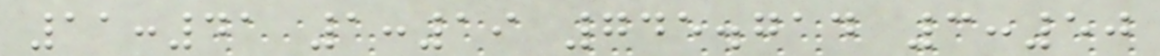11:41 1:19 745.714 3:50
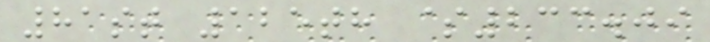81st 125th $233.09
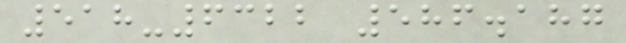518-6322 586.187
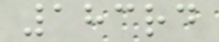183rd
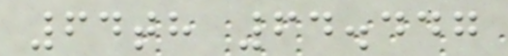64th 64.447
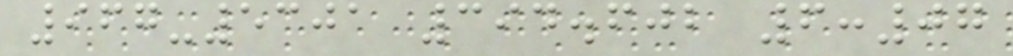967-5301 394.602 6:07
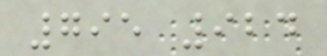795 924
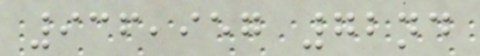936,957 72nd
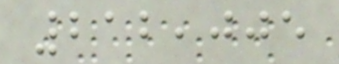212,005
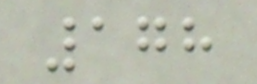178
